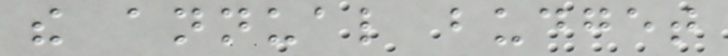the annual budget
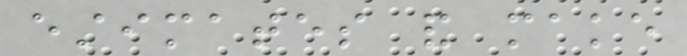estimates and make
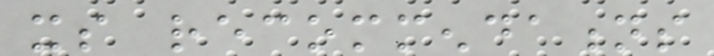its recommendations
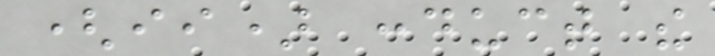(ii) conduct the
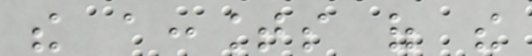the accounts of the
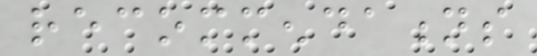recommendations
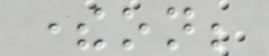thereon;
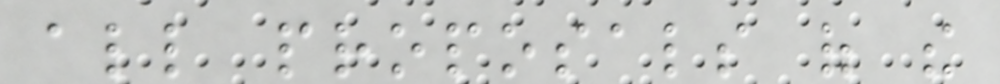all proposals of the
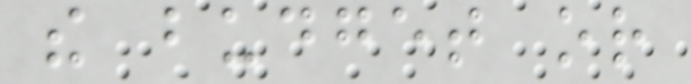the budget or
